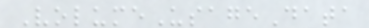VolumeUsageData
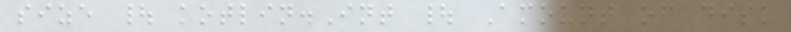size | kotlin.Int | Amount of disk
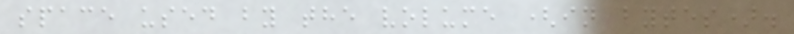space used by the volume (in bytes).
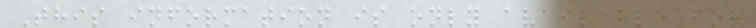This information is only available for
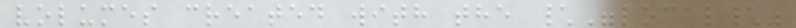volumes created with the \"local\"
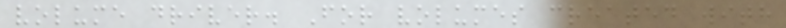volume driver. For volumes created with
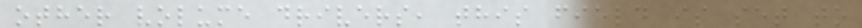other volume drivers, this field is set to
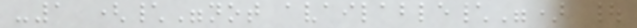-1 (\"not available\") |
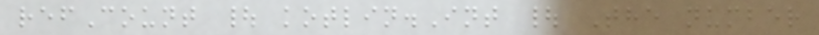refCount | kotlin.Int | The number
